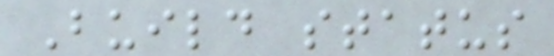Build status
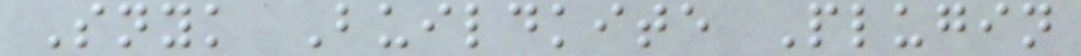Snyk Buildkite Plugin
